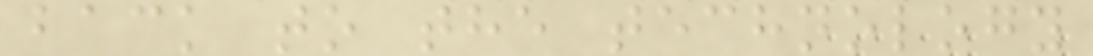back to the technology
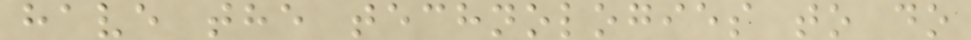have the technologies to do
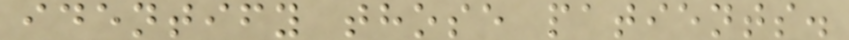identify those patients.
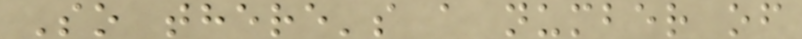So there's a number of
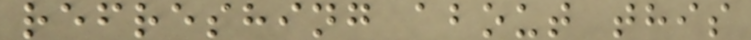refreshing about this
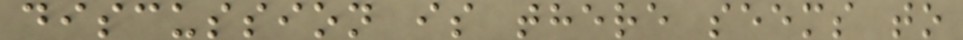discussion is there seems to
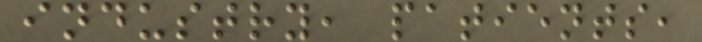industry, patients,
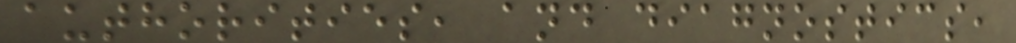authorities, and diagnostics,
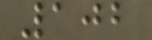102
